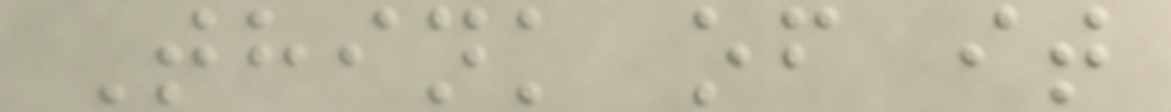Think of it
